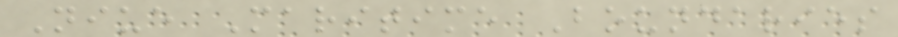Niue Maritime Boundaries
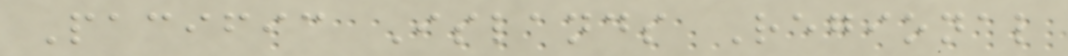Pacific Islands Regional
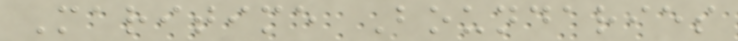Maritime Boundaries
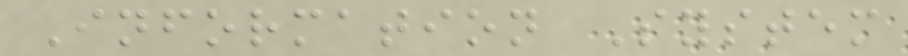Information System
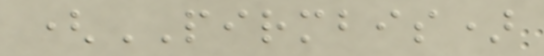(PIRMBIS)
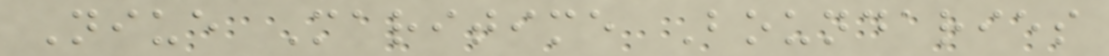Niue Maritime Boundaries
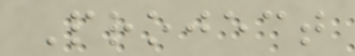Project
